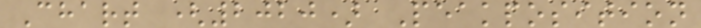Chart (2020) Peakposition
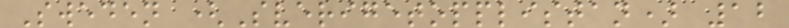Sweden (Sverigetopplistan) 12
